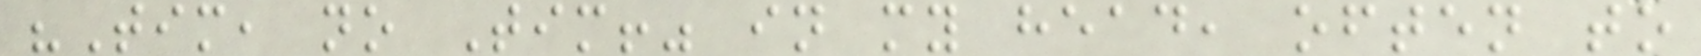"Tim, no Tim!" in my head, often to
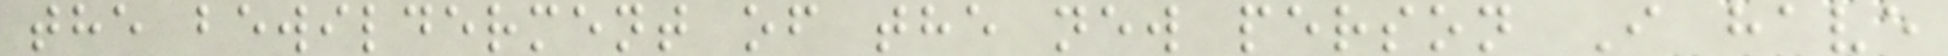the bewilderment of the new person I have
